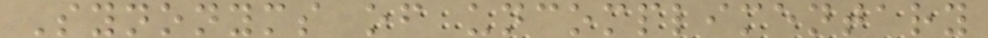Synonyms of uncomplimentary
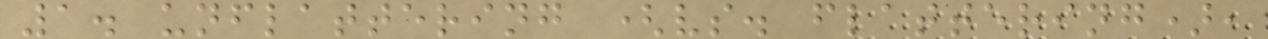1. unflattering (vs. flattering),
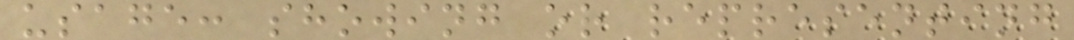usage: showing or representing
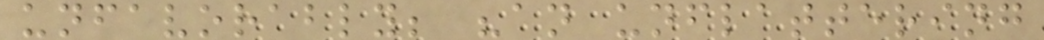unfavorably; "an unflattering
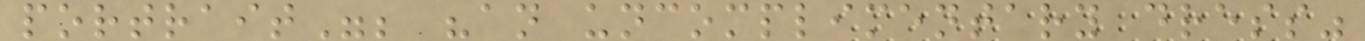portrait"; "an uncomplimentary dress"
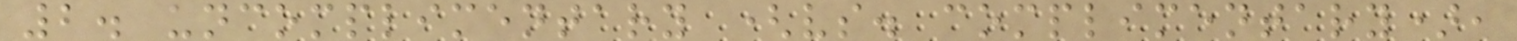2. uncomplimentary (vs. complimentary),
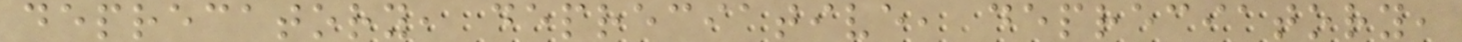deprecatory, depreciative, depreciatory,
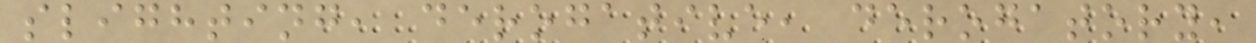slighting, derogative, derogatory,
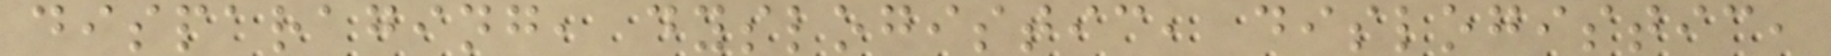disparaging, dyslogistic, dislogistic,
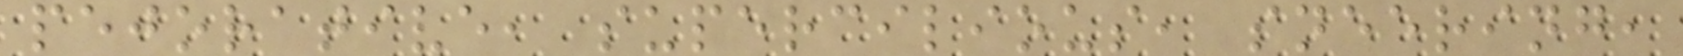pejorative, supercilious, sneering,
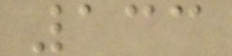133
